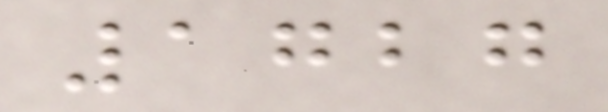1727
